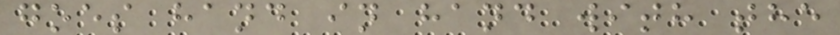goes hand in hand with the
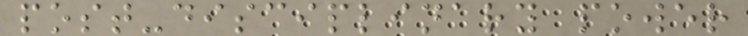post-disciplinary power
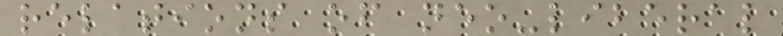relations of neo-liberal
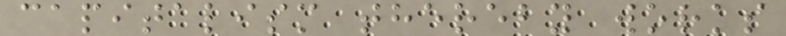capitalism thereby works
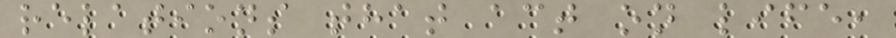relations that act on life,
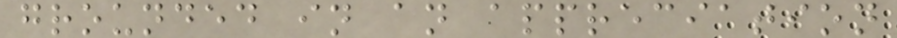grounded in an appreciation
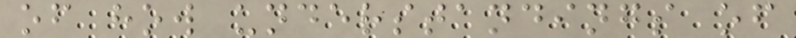of how understandings of
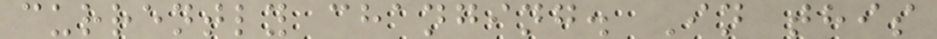currently changing. In this
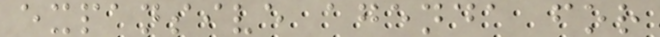expansive agenda for
